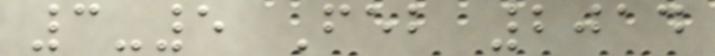3-5 Feb 2014
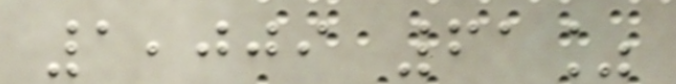1,009 61%
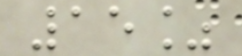15%
